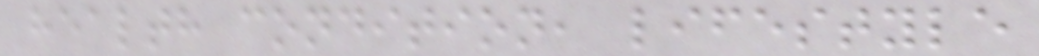health condition, lifestyle
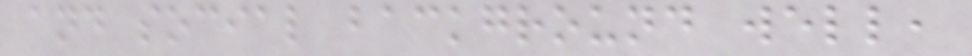and social background well,
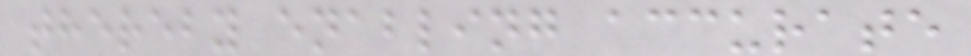thereby enabling accurate
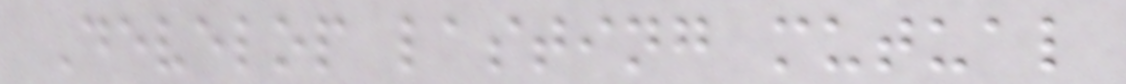Develop lasting mutual
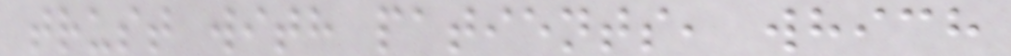trust with patients, which
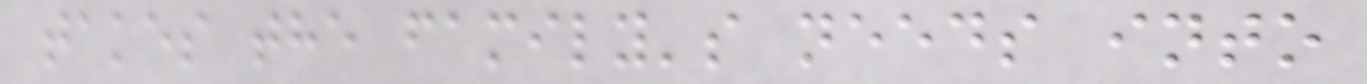takes the family's needs into
